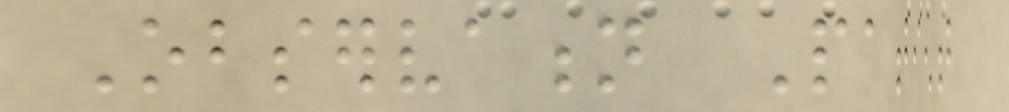Observation Patient
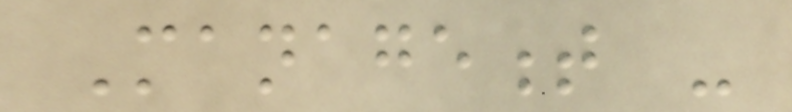Management -
